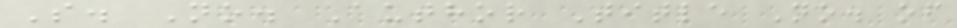S. No. Author Title No. of
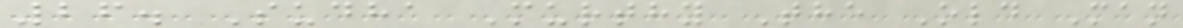26. Sudha Murthy The Old Man
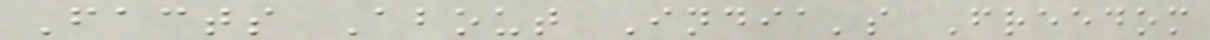Facts About India's Freedom
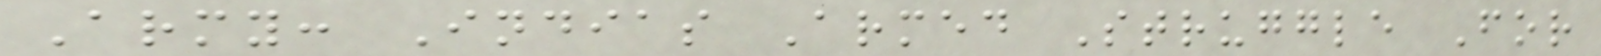Army: Indias Armed Struggle For
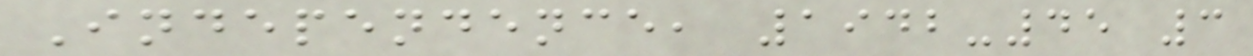Independence, 1942-45 3
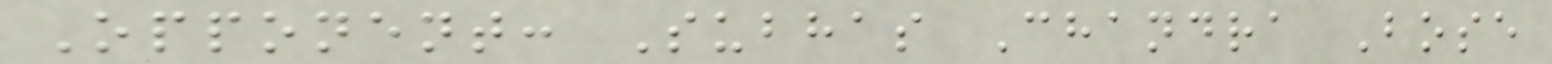Opponent: Subhas Chandra Bose
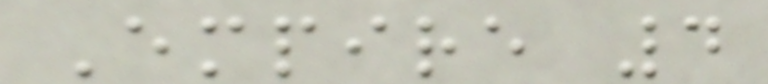Empire 4
